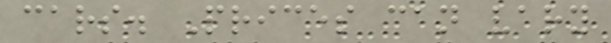cars. Prices can vary
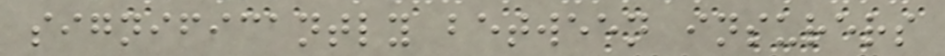significantly between insurers
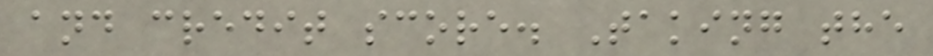and credit score. Taking the
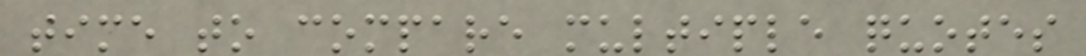time to compare multiple quotes
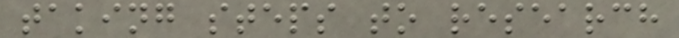taking steps to research
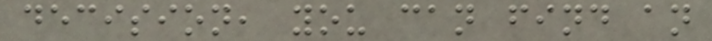decision, you can find an
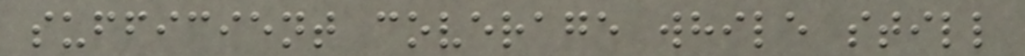sufficient coverage while still
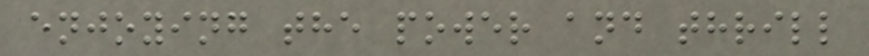enjoying the power and thrill
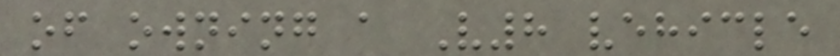of owning a V8 vehicle
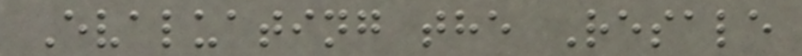Evaluating the Resale
